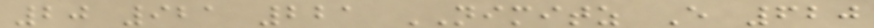20 921 221 NIMITZ E 620
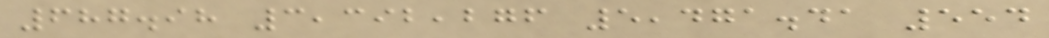687.98 3,392,276 5,471.41 554
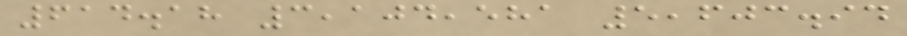614.18 3,104,581 5,603.94
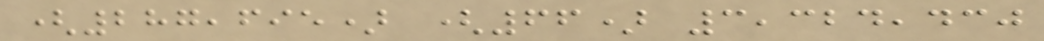(287,695) (66) 3,324,430
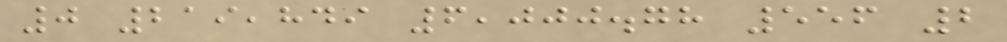0 219,849 6,000.78 556 2
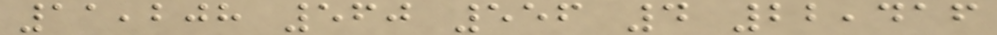11,208 560 556 4 22,416
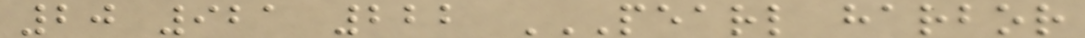20 921 222 PEARL HARBOR
